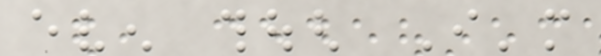even though I'm
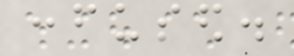confused.
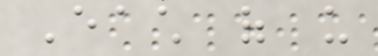Each of us
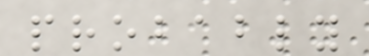probably
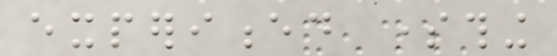experienced something
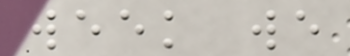week we
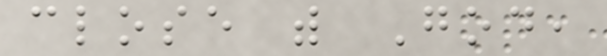close with God,
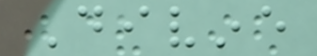Divine
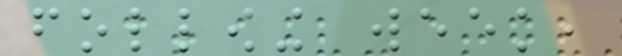following week,
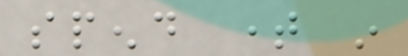spend time in
